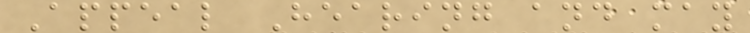Appeal Hearing and may
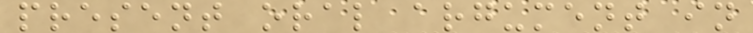present oral argument in
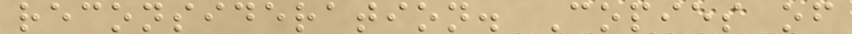reconsideration. Copies of
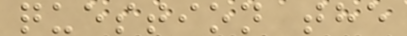question the
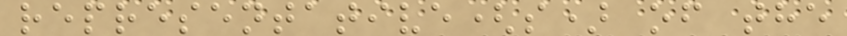representative(s) of the
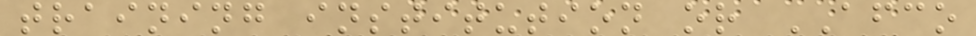training institution or AFCO
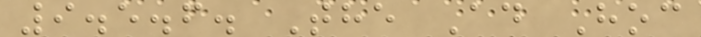9.5.6. The Ad Hoc
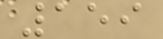159
